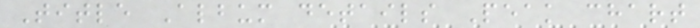Title Album details Peak chart
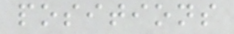positions
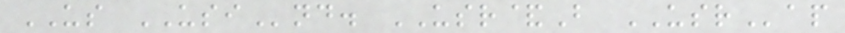US USInd. USR&B USRap
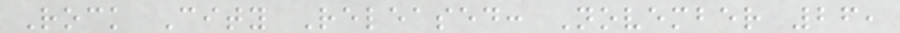Rock City Released: November 26,
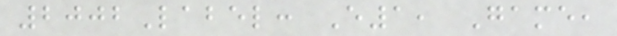2002Label: E1, Game,
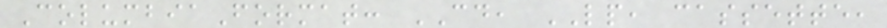ColumbiaFormat: CD, LP, cassette,
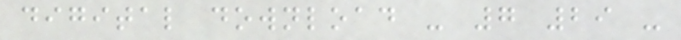digital download - 7 29 -
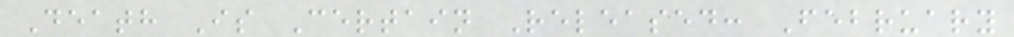Death Is Certain Released: February
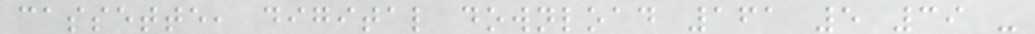cassette, digital download 161 5 39 -
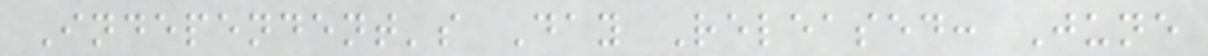Independent's Day Released: June
